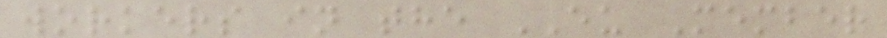workers in the EU Member
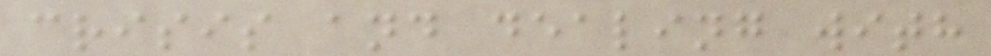crisis and dealing with
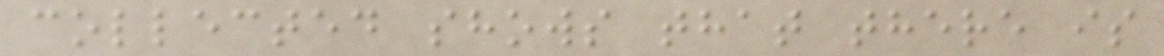collected shows that there is
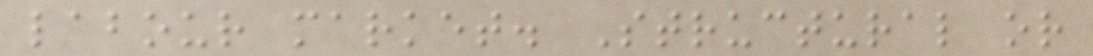labour market. Structural or
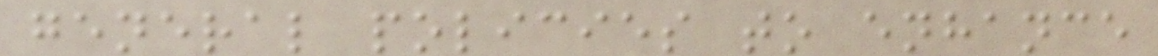general policies to enhance
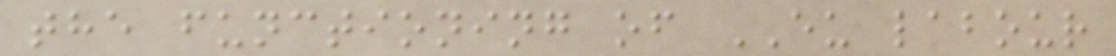the functioning of EU labour
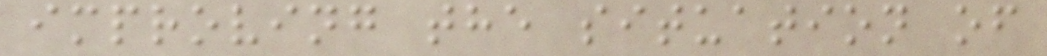improving the situation of
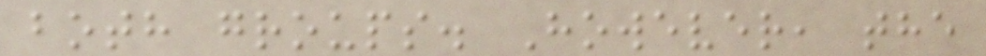both groups. However, the
